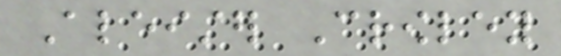Aleister Crowley
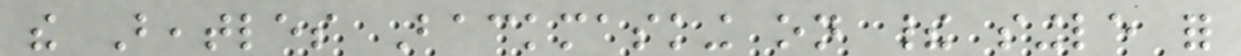the Beatles Backmasking on their single for
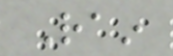Rain
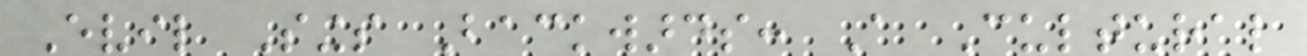Evil Sings Backwards: A Cultural
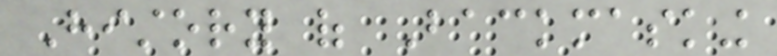History of Backmasking
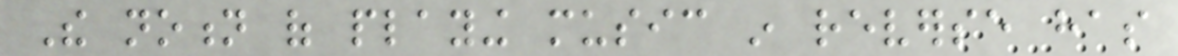The notion of playing music in reverse has
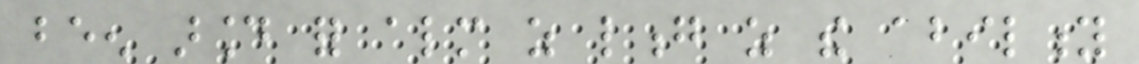been around for almost as long as the ability
